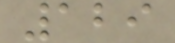129
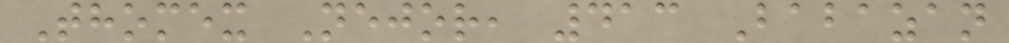Thomex Nejor, 413 Babazan
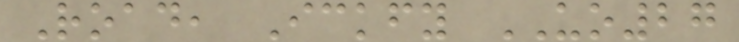Road, Ickfy UO27
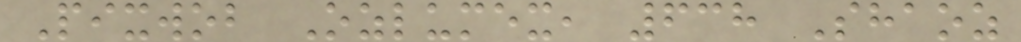Pixwob Ozlumex, 638 Shaoz
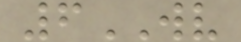6WV
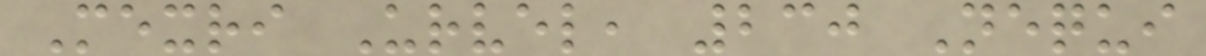Mexri Urvel, 230 Nequi
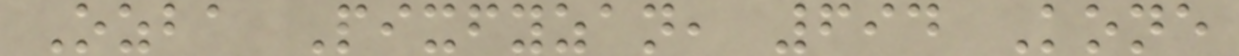Ozba Pixfyzan, 694 Kone
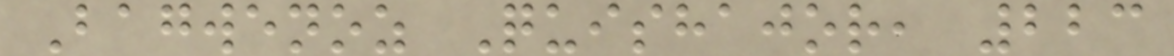Bagwenoz Quishajor, 223
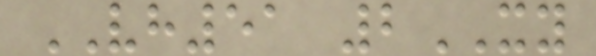VH51 2XY
